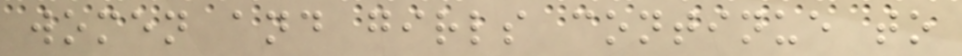women and girls continue to
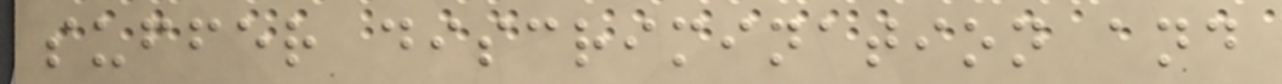suffer discrimination and
